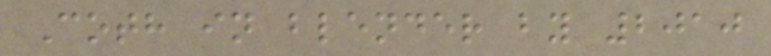Coth in blender by 2010
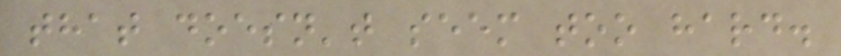that doesn't seem too hard.
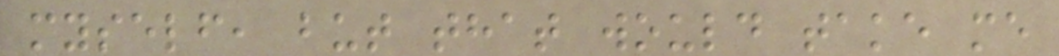myself, but that would take me
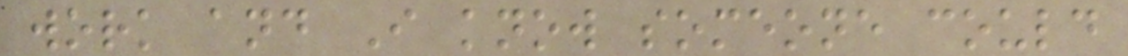work and I know someone could
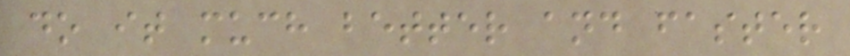do it much better and faster
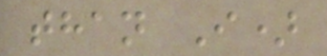than I)
